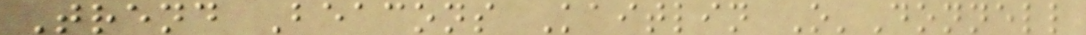Trend Beacons Kaitlin O'Donnell
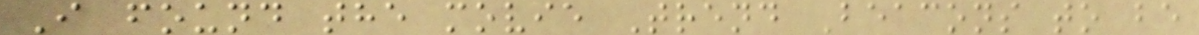I found the movie Trend Beacons to be
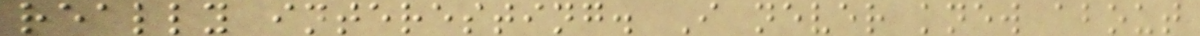really interesting. I never knew about
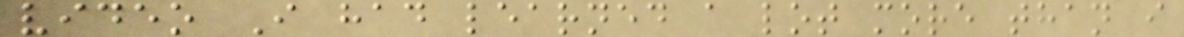video I had learned a lot more than i
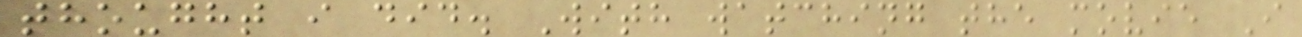thought i did. With watching the movie I
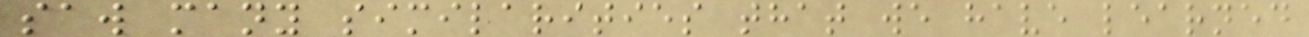saw many similarities that we have learned
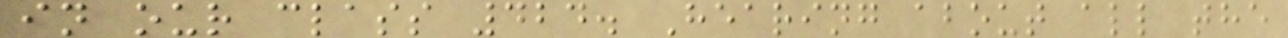in our class 424. Hearing about all the
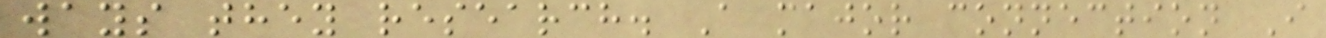ways they research. A major connection I
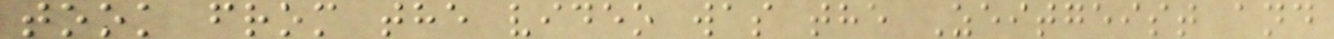took from the video was the Zeitgeist and
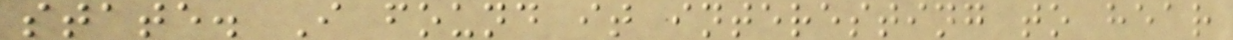state. I found it interesting to hear
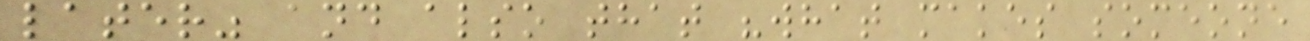later" and also that "what makes someone
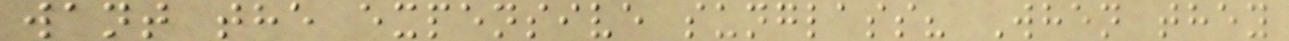want the expensive sunglass? When they
